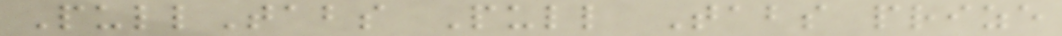PullTabs Pull Tabs prize
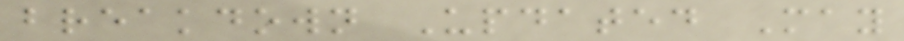breakdown Updated May
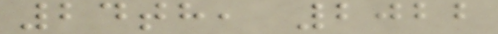24th, 2022
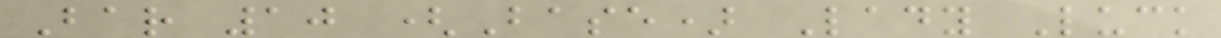Bar 10 (Base) Lady Luck
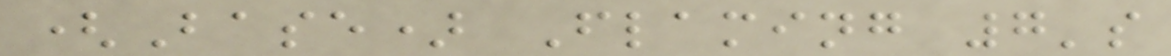(Base) Flaming 7's
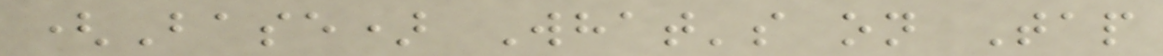(Base) What's on Tap
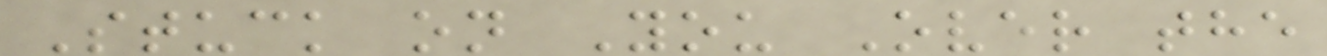Stuck on You Over the
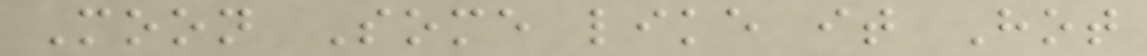Moon Some like it Hot
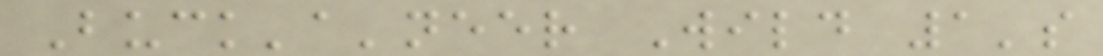Buck'a'neer Wild 1's
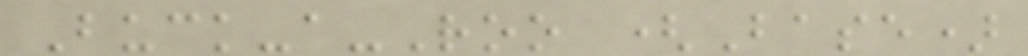Buck-a-Roo (Base)
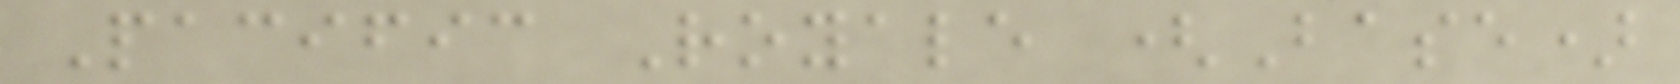Pacific Royale (Base)
